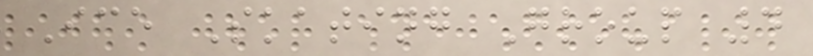Ice Skating Group 4
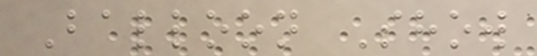Balloon Show
